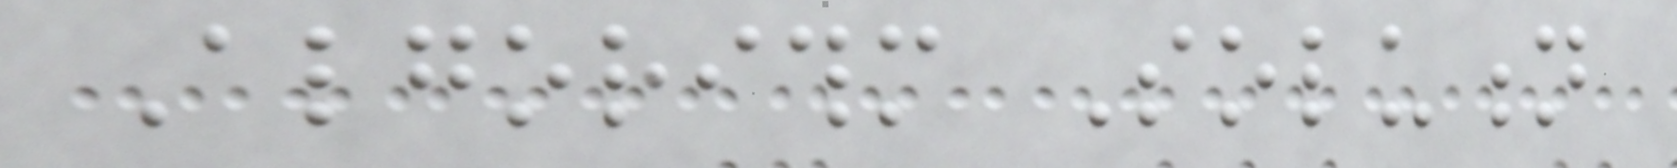Algorithm Solution
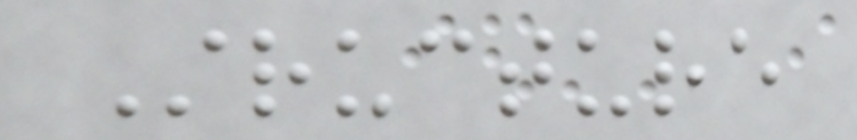Structure
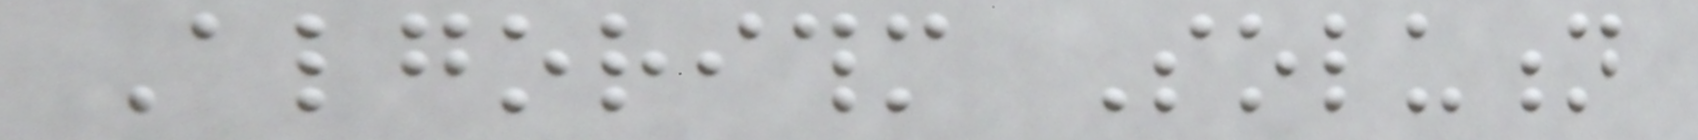Algorithm Solution
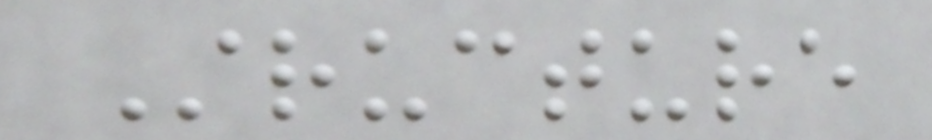Structure
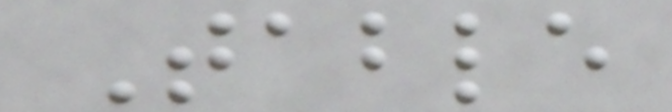Table
